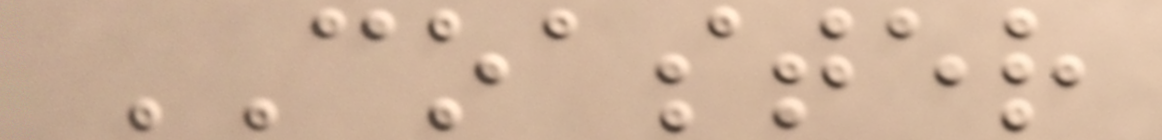COASTER
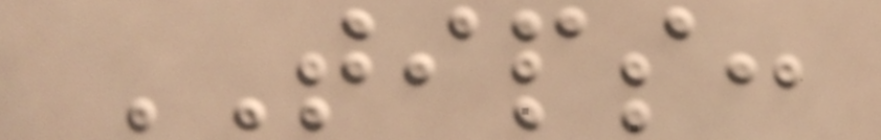TIPS:
